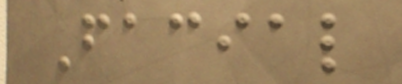Facial
